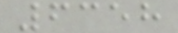6358
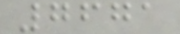7671
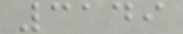3149
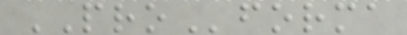PROforma
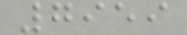7959
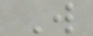W
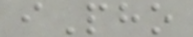iPho
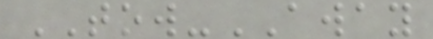TOW-AWAY
